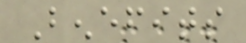Benefits
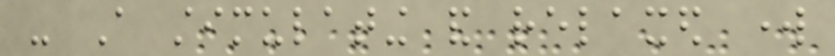- A stimulating and relaxed work
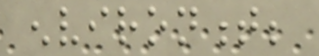environment;
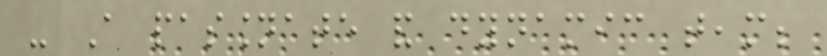- A passionate and dynamic team;
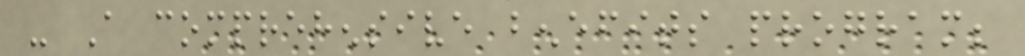- A comprehensive benefits program;
